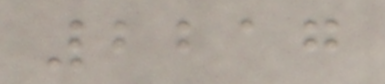2217
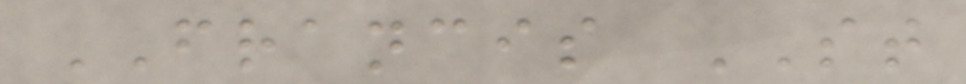FRANCIS ST
